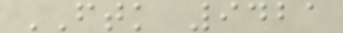FTK 9421
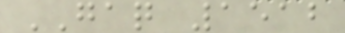GAQ 1512
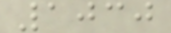1030
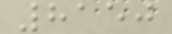8150
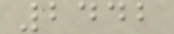2442
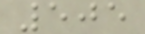505
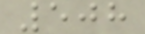508
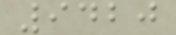9420
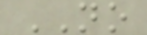NO
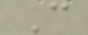C
